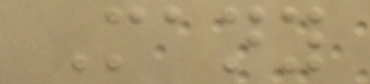Many
